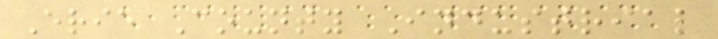Erie County Industrial
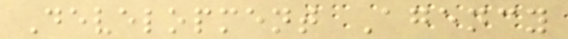Development Agency
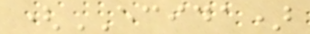(ECIDA)
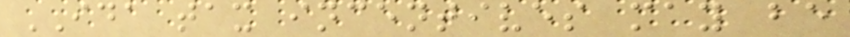IDA tax incentives may be
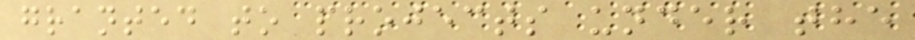granted to projects under the
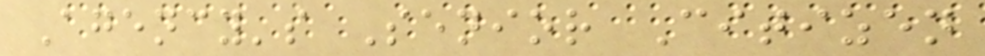Agency's Senior Citizen
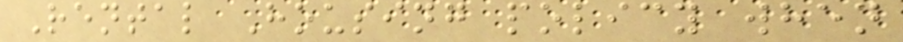Rental Housing policy when
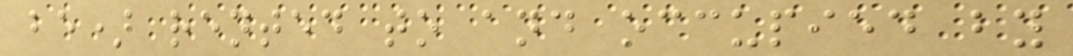be) rented to and occupied by
